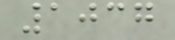1037
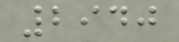2940
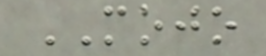MOJO
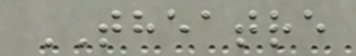THEATRE
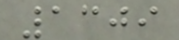1309
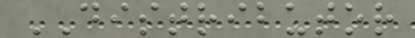DISTRIBUTOR
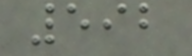592
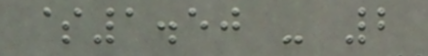$1.50 - 2
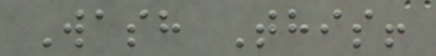Wash This!
